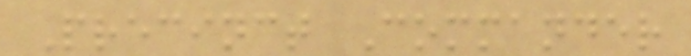Precinct Commander
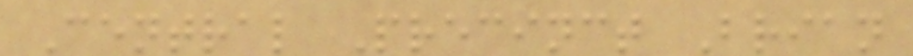Central Precinct Brian
